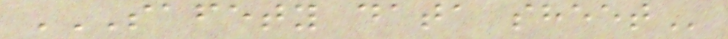SAFETY DATA SHEET
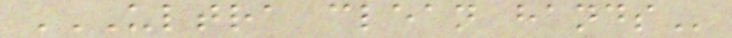ULTRA CLEAN HANDS
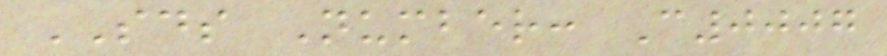SDS Number: C0007
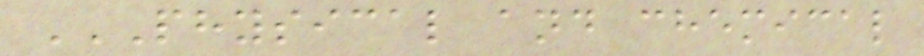PHYSICAL AND CHEMICAL
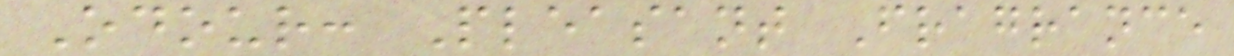Odour: Pleasant Fragrance
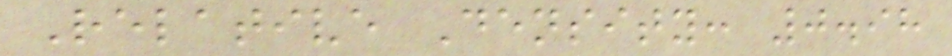Relative Density: 0.98
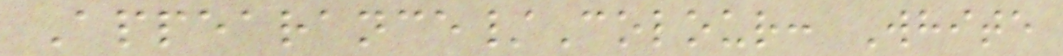Appearance/Colour: White
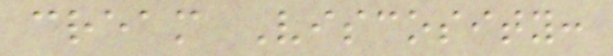cream Viscosity:
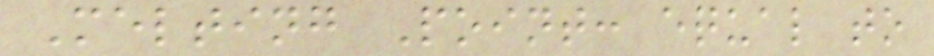Melting Point: equal to
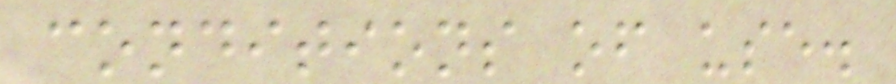conditions of use.
